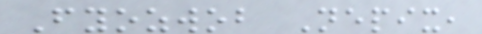Fyozwob Nepix,
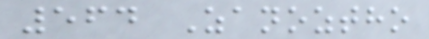564 Zanoztho
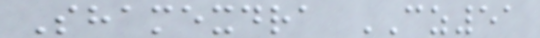Shamexdra CZ51
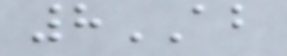8AB
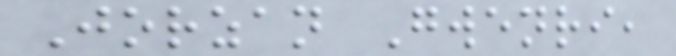Jorzan Gwenri,
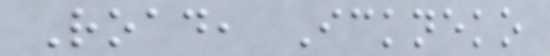Road, Ickneko
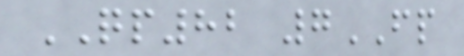QP82 7FP
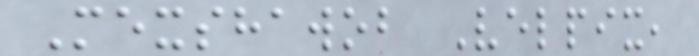Mexshawob Velpix,
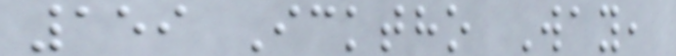159 Icktho Way,
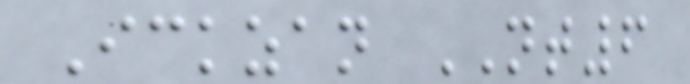Ickzan NT6
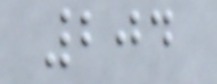204
